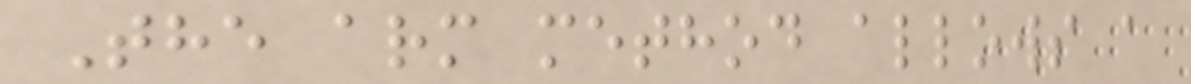The arm method allows a
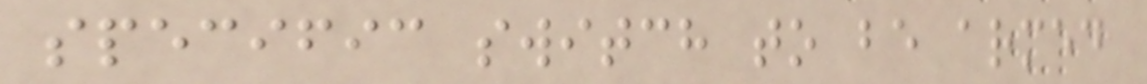specific switch to be armed
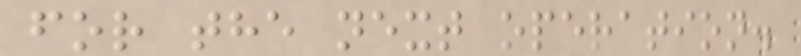for the next operation.
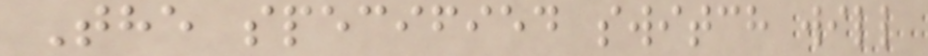The specified switch will
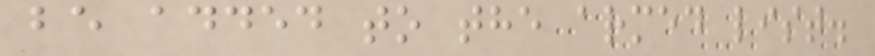be added to the armed list.
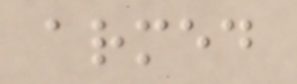armed
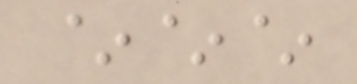~~~
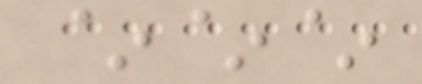~~~
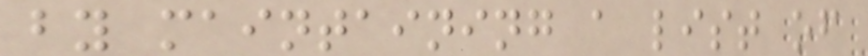by maintaining a list of
